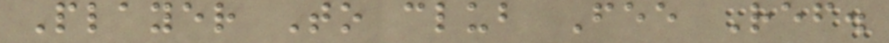Player To club Fee Ref.
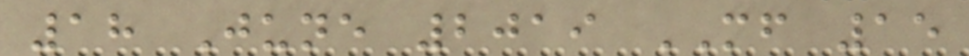18 June 2019 MF 15
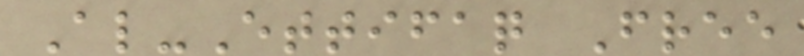Al-Ettifaq Free
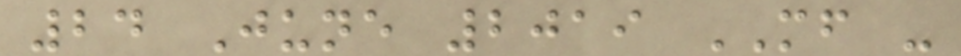24 June 2019 MF -
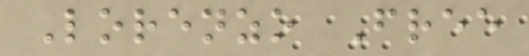Lorenzo Free
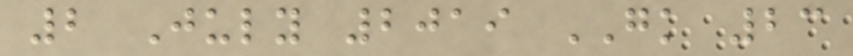2 July 2019 GK 23
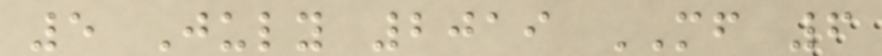5 July 2019 MF 6
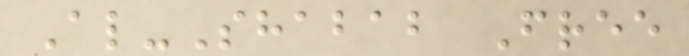Al-Shabab Free
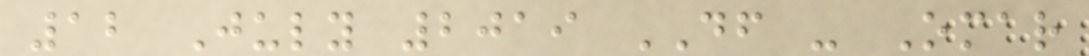12 July 2019 DF - Omar
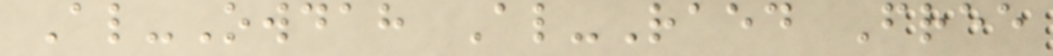Al-Owdah Al-Raed Free
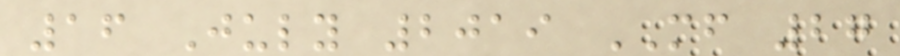16 July 2019 MF 27
